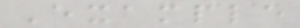Example
